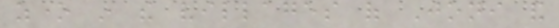zone in the villages of Joni and
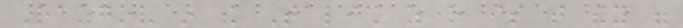Razgov in the Talish zone is that they were
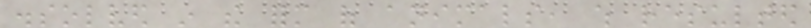dissolved in the form of animals, which resulted
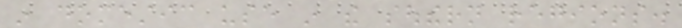in domestic use in the southern regions.
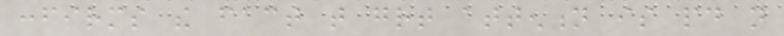confirms the fact that great attention is paid not
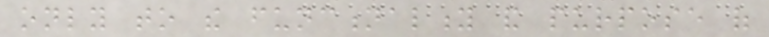only to the functionality and purpose of
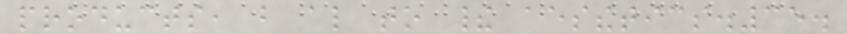products, but also to their aesthetics.35.
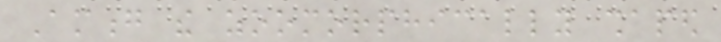Among the zoomorphically shaped
